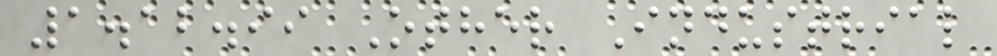1.12.99 Other Industrial
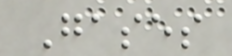Gases
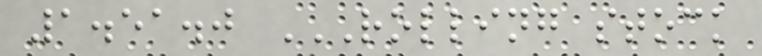1.51.0 ROLLING STOCK
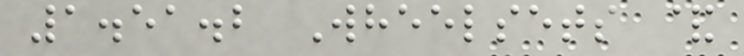1.51.2 Wheelsets &
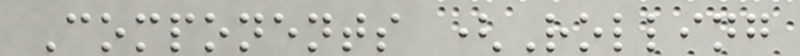Components (Rolling
